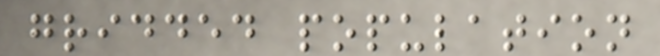gridded population
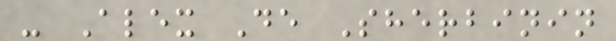- Alex De Sherbinin
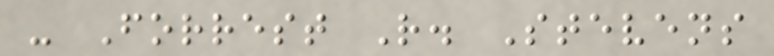- Forrest R. Stevens
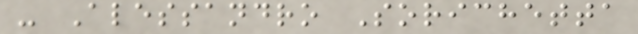- Alessandro Sorichetta
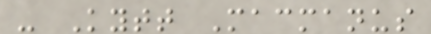- Kytt Macmanus
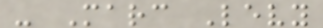- Marc Levy
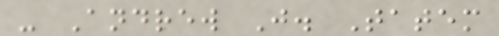- Andrew J. Tatem
